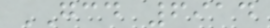GCD 6914
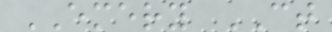EMERY CT
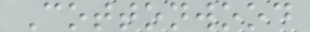Cottonwood
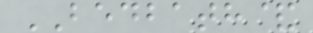BEDBATH&
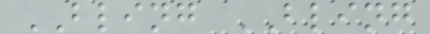BLING BLING
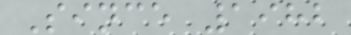Since 1982
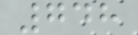748
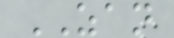ZAN
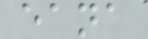eana
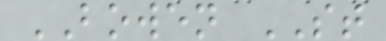BOWEN ST
